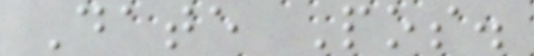Date Pos.
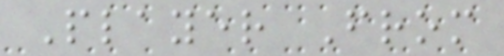Player From
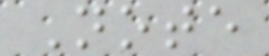Note
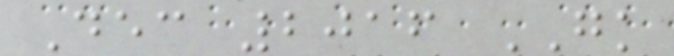Dec 2016 GK
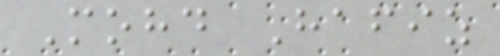Mohd Hafiz
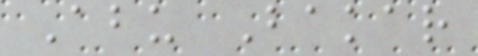Abu Bakar
